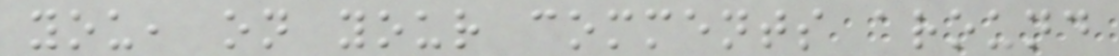you, on your comments around
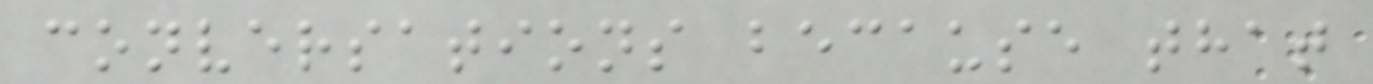conversations because that
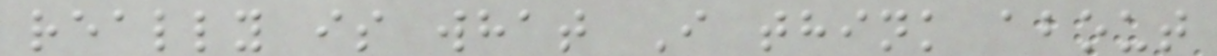really is what I think about
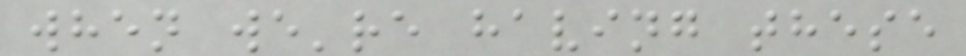when we're having these
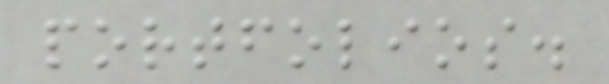portfolios.
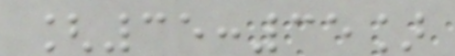[35:35]
